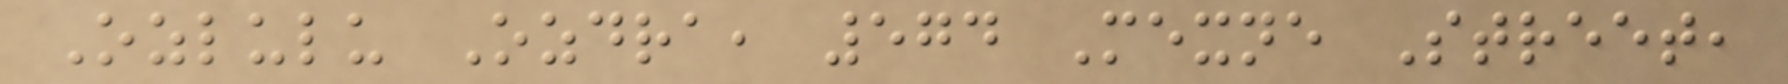Ozlulu Ozdra, 574 Mexne Street,
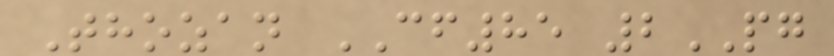Thozan CF85 2PG
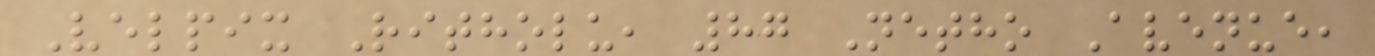Velpix Ritholu, 87 Netho Avenue,
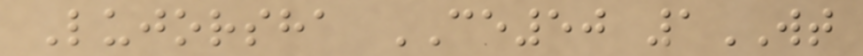Lujorsha CE50 1WT
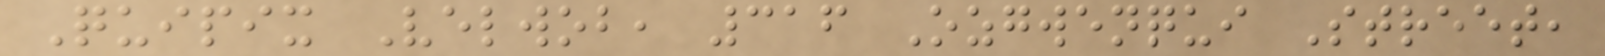Quipix Velwob, 316 Ozgwenqui Street,
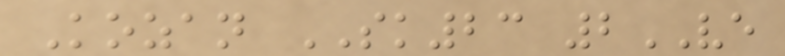Kozan SK23 2VE
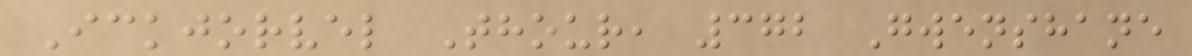Ickjorvel Thour, 372 Gwenshane
